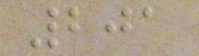201
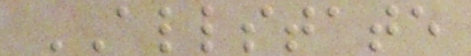ALLSTATE
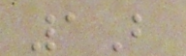1B
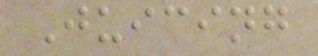Juicing
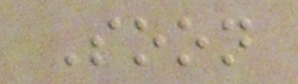Soon
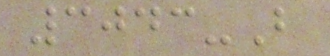3043-B
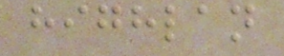highlan
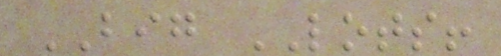BIG LOTS!
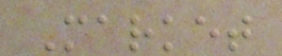Market
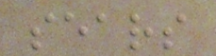sears
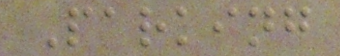Parking
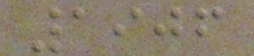1906
